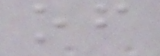of
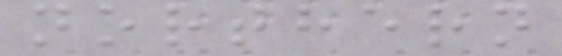northern
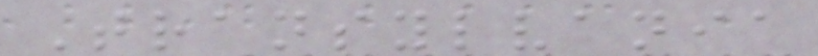Transylvania
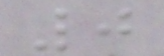0
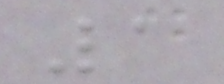1
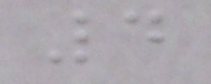4
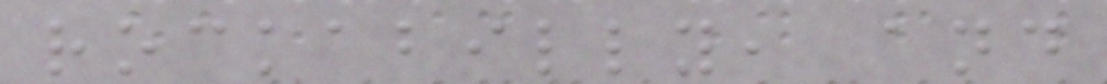rockabilly, and
